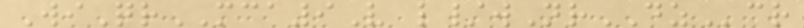WiQrMCA9V l/wNrDZcr
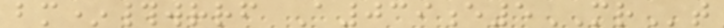bm*#wrrf A039e5MRt
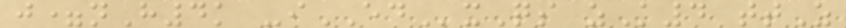j=nH4k -iEDxQs zK4 ttZ
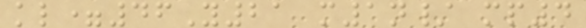kl=46Y21 m1n/ mp4
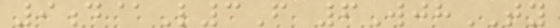9d@L3F 6WjhTY
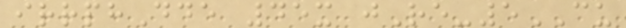irrphDde 45x jRe-5CU
